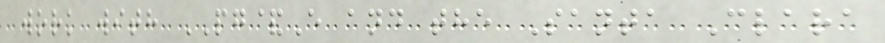work with PG&E and the Santa Clara
